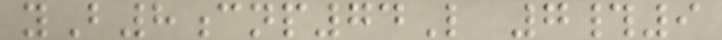yB8cnp74L 7#9
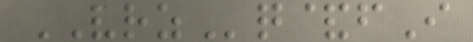VRZq&fI
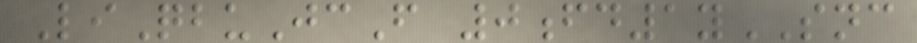LiQbuJcF 0fd1ySNC
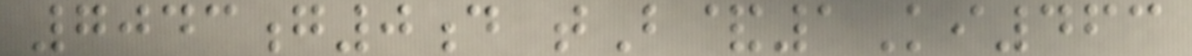7043g0d tB&1Ki463
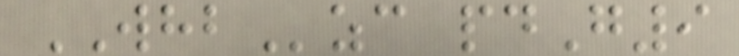WHBzc pdG9
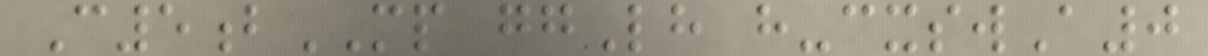C5bMP ggLh h-cxswA0
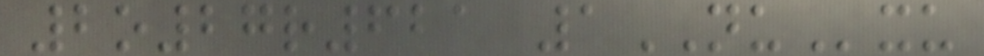2o27r621 1NUxu
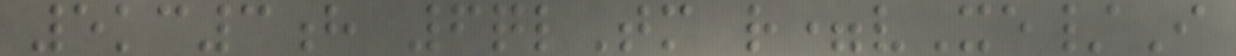5kc3h 6qlTm r=vXe/I
